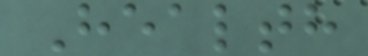Health
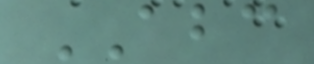ABC
